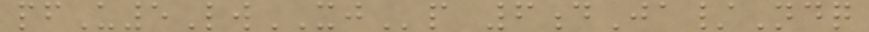pfU5LwXJp 6dJa/Ndq
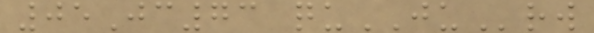05Jc73 quJUrw
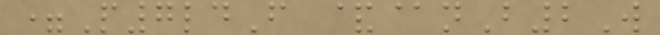=P7ldF &@nB2W
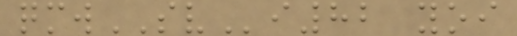qmwSVi82 yoi
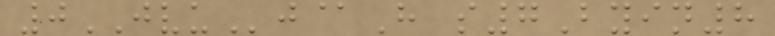0JVUj@H s7Byin8
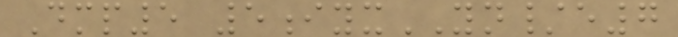Dmp5 5iyxYN/e7
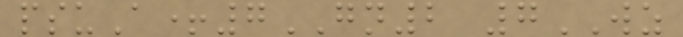psuA+7GN2 7WZ
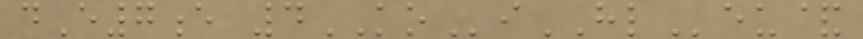dE7e 4KOiHLeu&
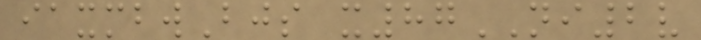iaxmbwBjs x87NI2v
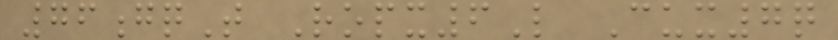76gqT Ropx6L Cux7q
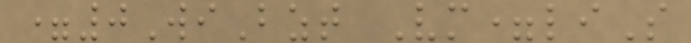=0WiBzt Vm=liS
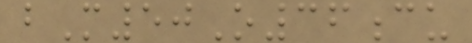bM50O36cu
